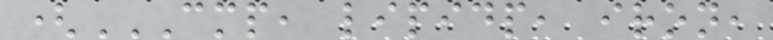(CMP, LIPIDP, IRON,
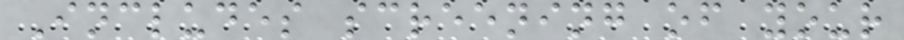Includes screening of your
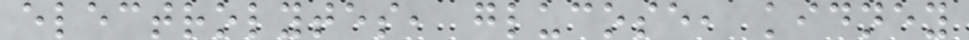electrolytes, glucose, kidney
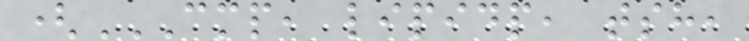(CMP, LIPIDP, TSH,
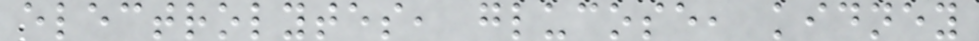electrolytes, glucose, kidney
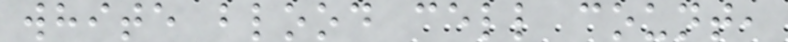white blood cell count,
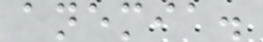anemia.
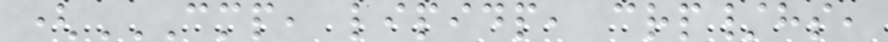(CMP, LIPIDP, CRP/HS,
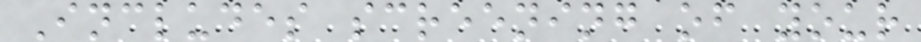Includes screening of your
